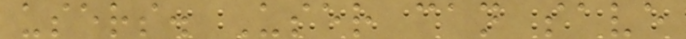users. User can save
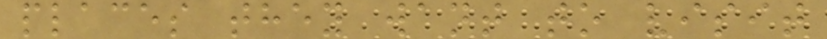places they want to visit
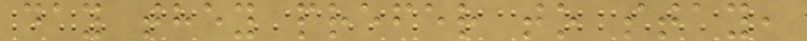day they prefer to stay,
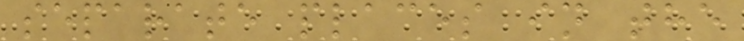separate places in the
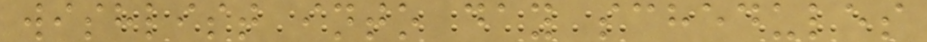wishlist into day schedules
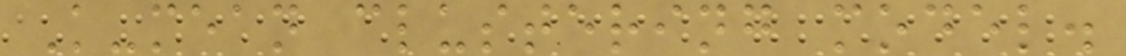K-mean clustering model.
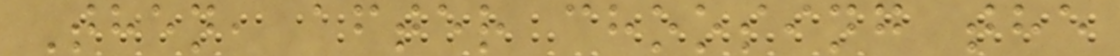Then, after choosing the
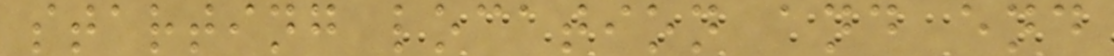starting location and end
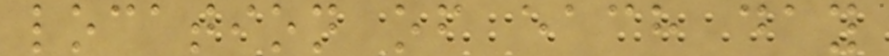location of each day
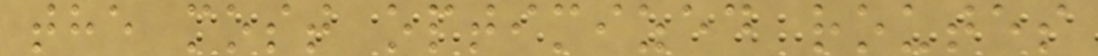the most optimized routes
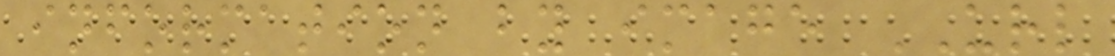information by image URL
